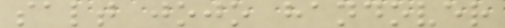salt jojo handover
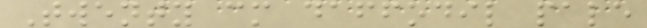Twenty cm daffodil pale
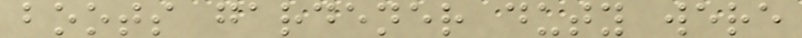boots gardener duty were
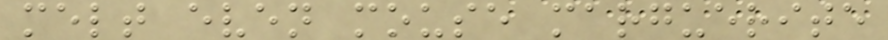melt even mouse marguerite
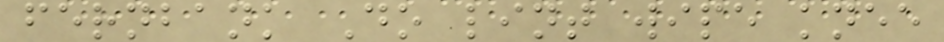fernbank Do lint wipe knee
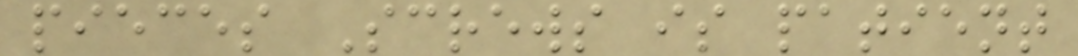pieces Screws is patient
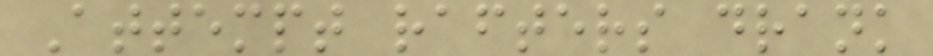Attempt rafters drank
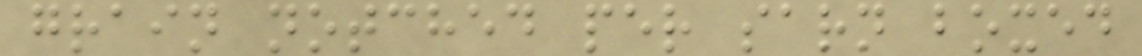grain notched per sarn boxed
